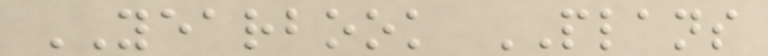YEARBOOK PLANS
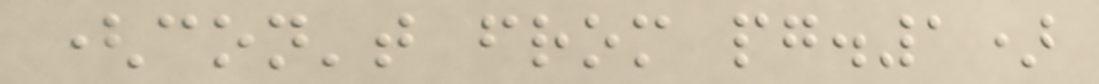(con't from pg.1)
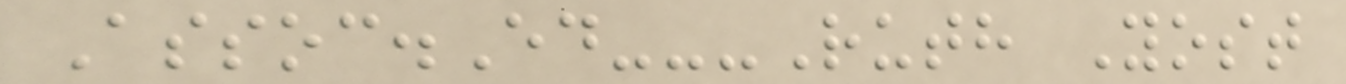Assoc.Ed---Ruth Yost
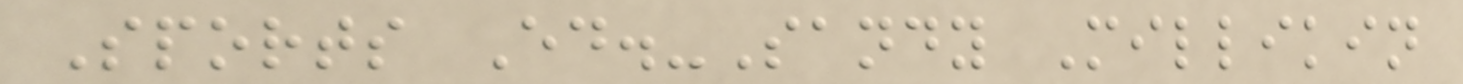Sports Ed.-Sandy Millikin
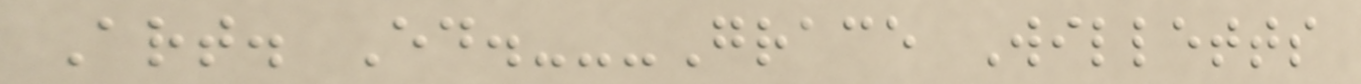Art. Ed.---Grace Willetts
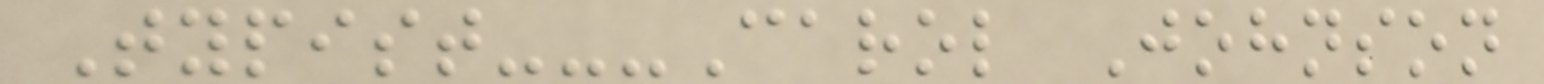Typist---Carol Johnson
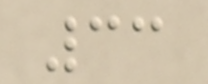33
